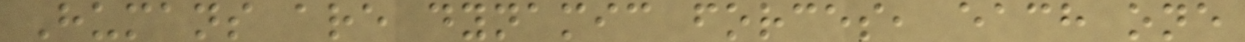Humans are dynamic forces, each one
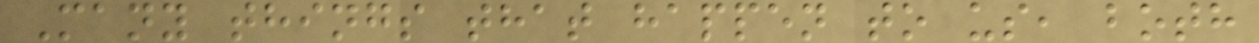Many things that happen to us, both
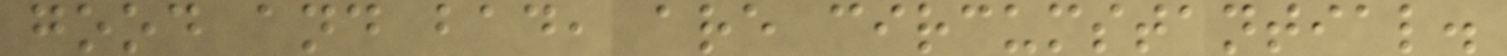good and bad, are circumstantial.
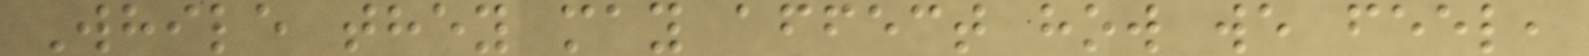While they may affect how we feel,
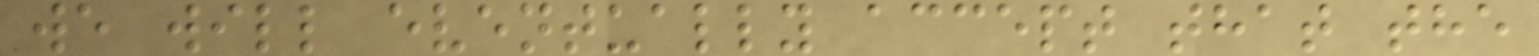we will eventually accept that the
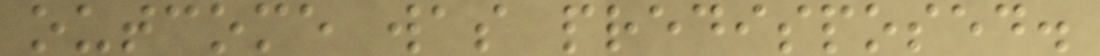outcome was predisposed.
